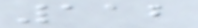112
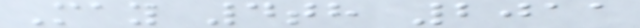May 4th 2011
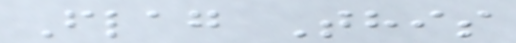Flag This
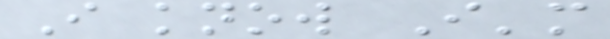I know I'm
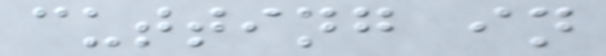cutting in
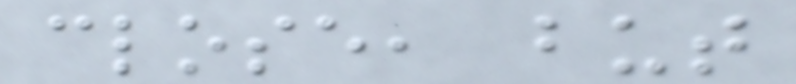close, but
